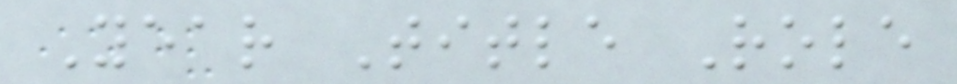Year Title Role
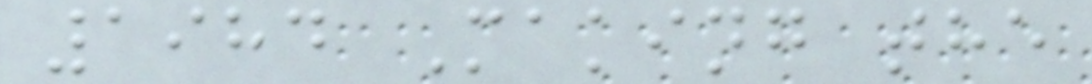1984 Making the
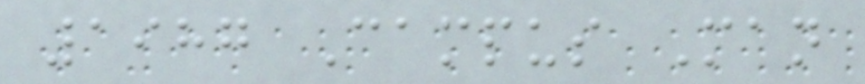1987 Campus Man
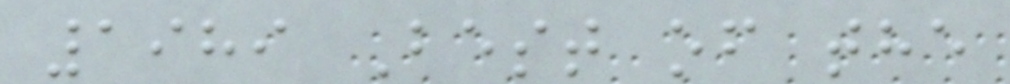1989 Best of the
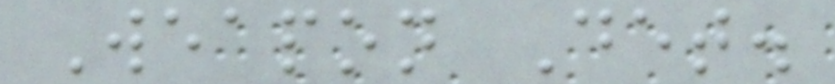Weapon Det.
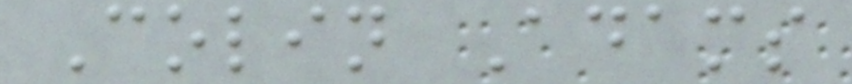Colin Adams
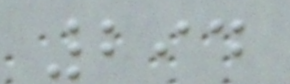294
